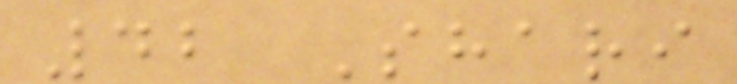42 Shari
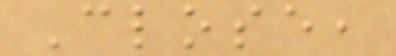Close,
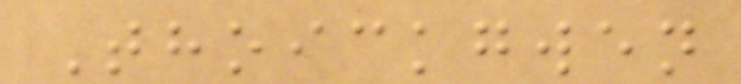Thoickgwen
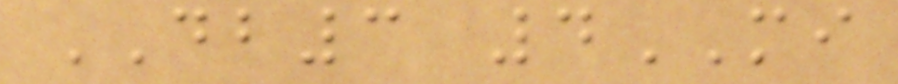DB3 4MI
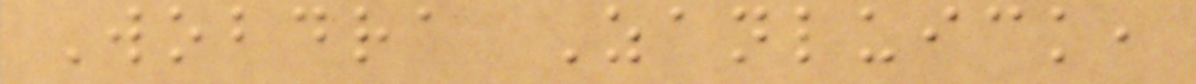Wobdra Zanluick,
